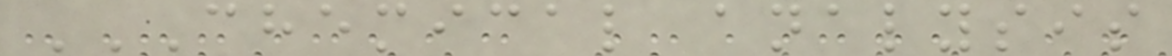CHEMICAL ANALYSIS
